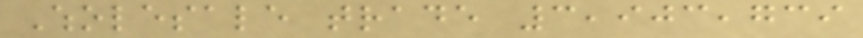Wholesale trade 3,903,739
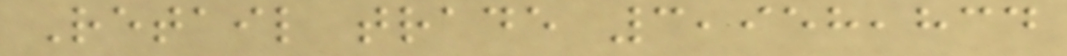Retail trade 3,958,834
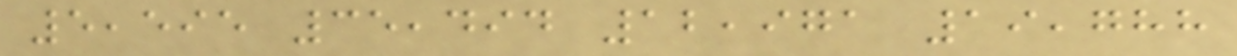5,595 35,494 12,971 19,788
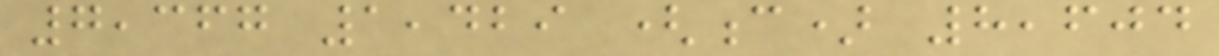7,367 1,429 (c) 8,604
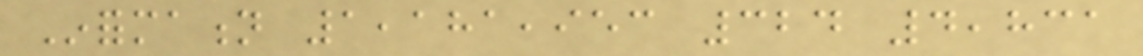Information 1,181,953 324 4,831
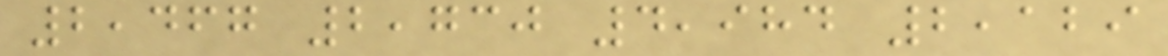2,467 2,730 4,984 2,129
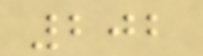202
